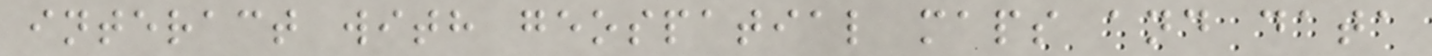interact with geospatial maps and data
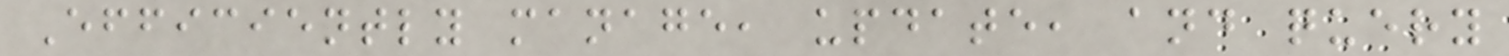Efficiently manage, update, and query
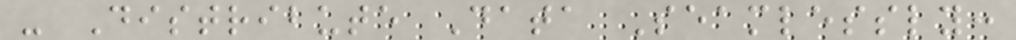- Distribute Data Seamlessly:
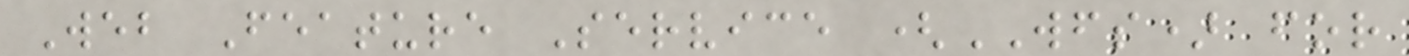Web Feature Service (WFS) for
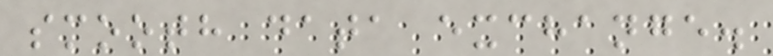smooth data exchange.
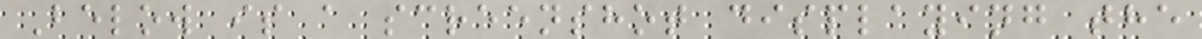Below is a screenshot displaying the
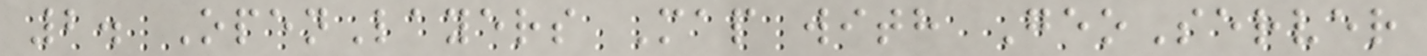2. OpenLayers Map with GeoServer
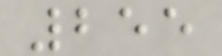255
